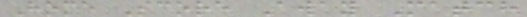Home Score Away Match
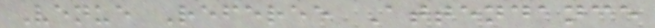Venue Referee Attendance
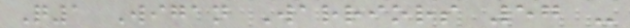Q1 Wigan Warriors 57 -
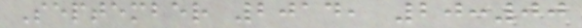September 2014, 20:00
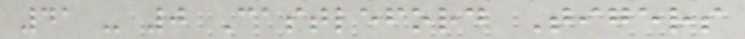41 - 0 Castleford Tigers
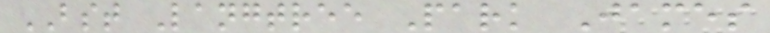BST Langtree Park James
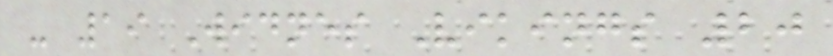- 19 Widnes Vikings 20
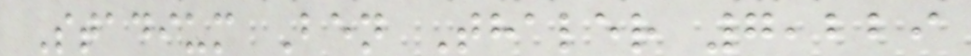Stadium Ben Thaler 7,229
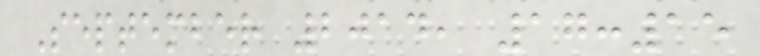September 2014, 17:15
